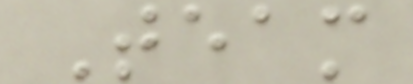Team
